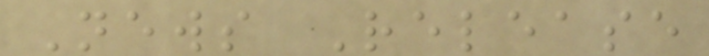News Release
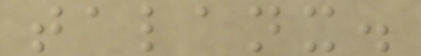talanx.
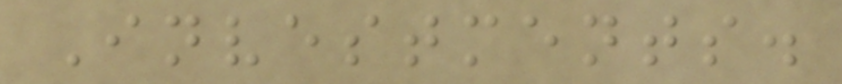Investments.
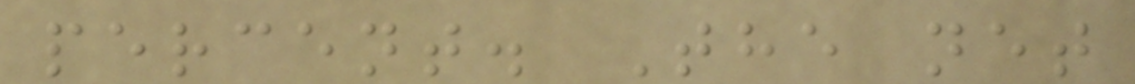percent. The net
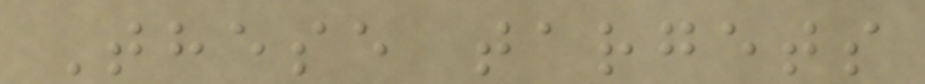These targets
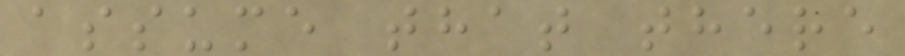assume that there
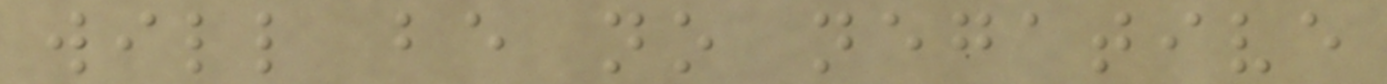will be no negative
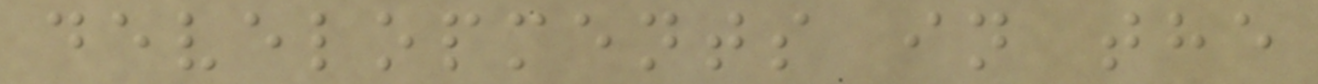developments in the
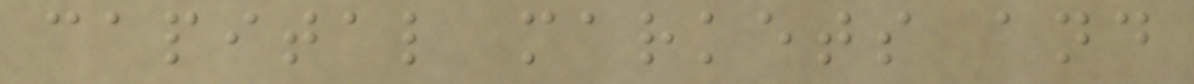capital markets and
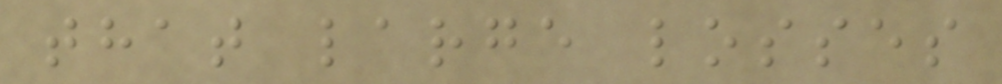that large losses
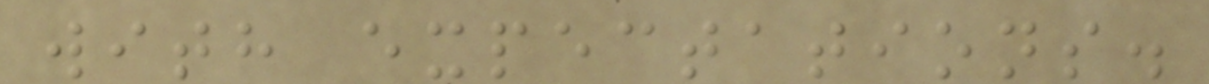with expectations.
